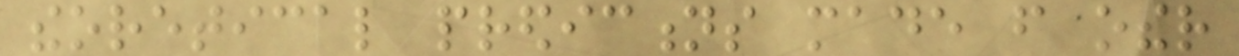theoretical predictions made from other
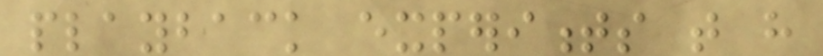playback experiments that have
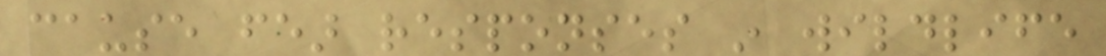cause fear responses in wildlife
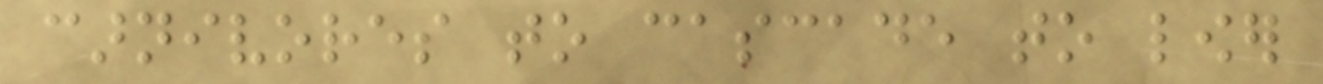carnivores to cascade to lower
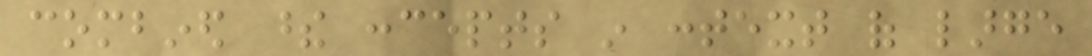combined these concepts in context of large
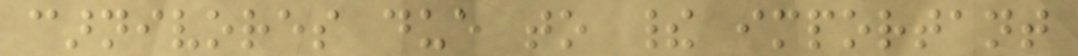carnivores due to their important
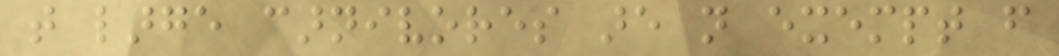that large carnivores are not exempt from
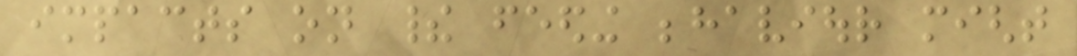impacts on their feeding behaviour might
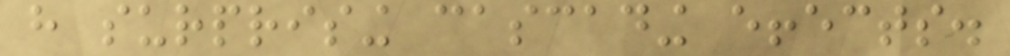have surprising cascading effects.
